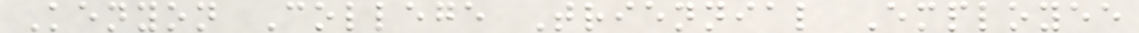Kenyon College Triennial Employee
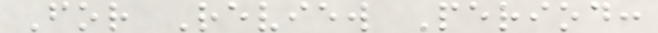For Review Period:
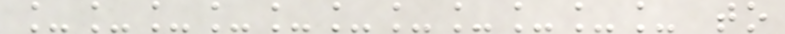___________ to
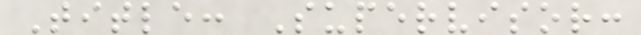Title: Supervisor:
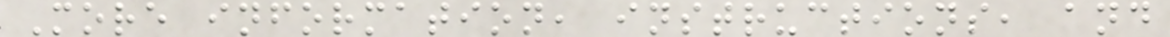More information, instructions, and
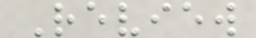Review
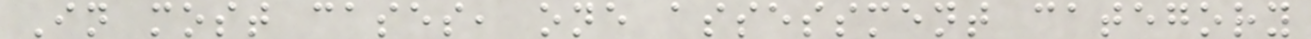In most cases, one assessment category
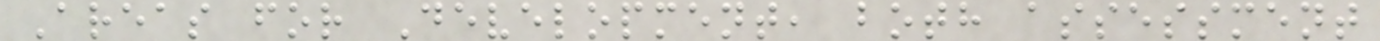Areas for Development, both assessment
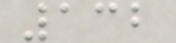132
